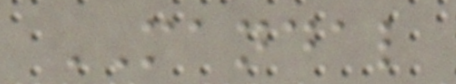MANDAL
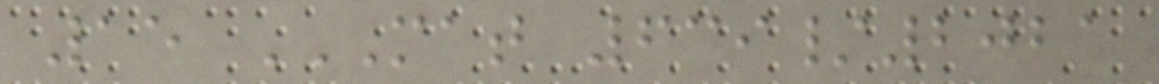15 MAT 639/2021
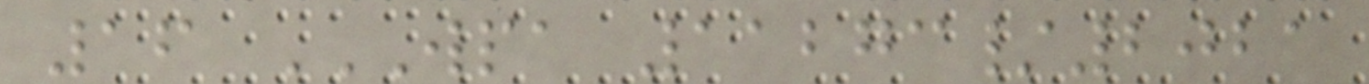16 WPA 11273/2021
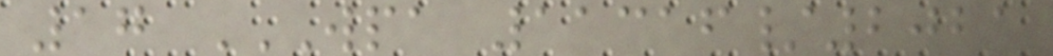17 WPA 11316/2021
